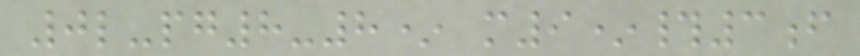0l-pg8-8* m9*#3f
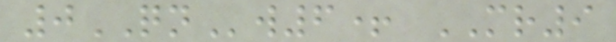0QNw6+ MR9
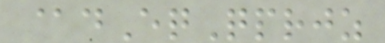@dEqQprjz
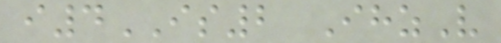i4IS2 IhzV
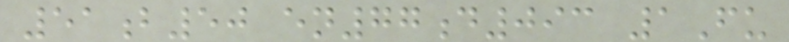51b50 en77d093 1Fu
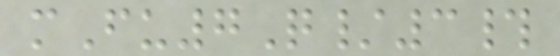mFu7Q/3#
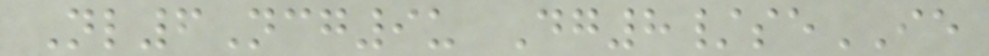Nl6Ncg9u Dg8/seIE
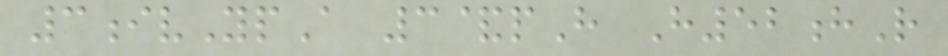3ivYpA 3&pH H52hR
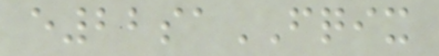e22saFQIX
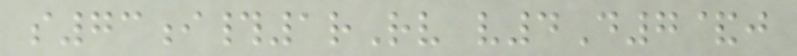s73i#1rRv v4D7&j
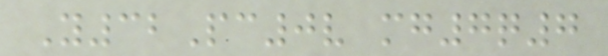Y32Pc0v mg7q7
